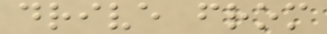drive from
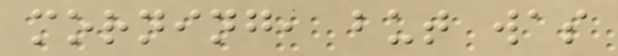morning, but was
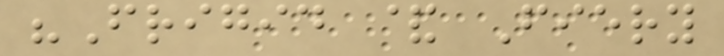"Frigid & Fiery
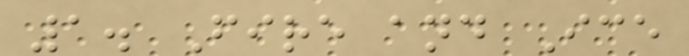1. Fire and Ice
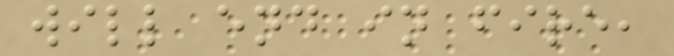will end in fire,
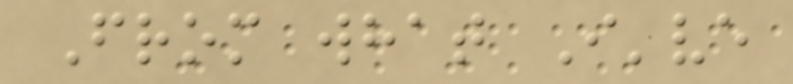From what I've
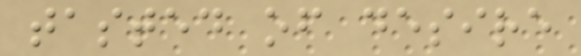tasted of desire
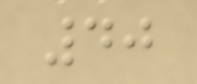40
